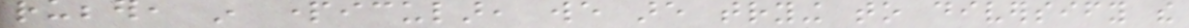rubber, in particular, we are trying to diversify the
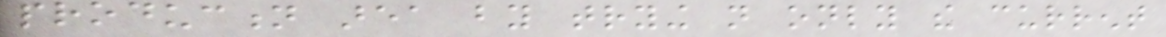production area by trying not only the current
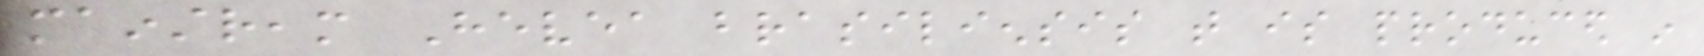mainstream Hevea brasiliensis that is produced in
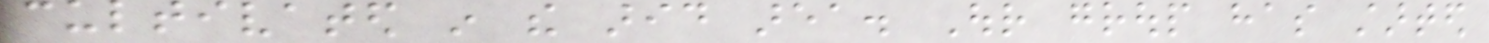cultivated in the arid area. Our group has started
